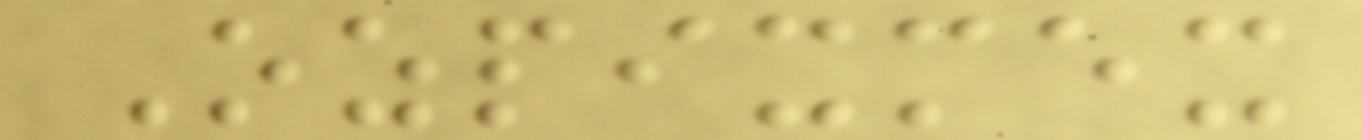Ozpixmex
